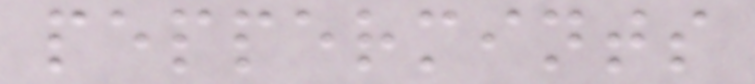peppermints
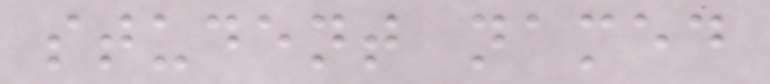student named
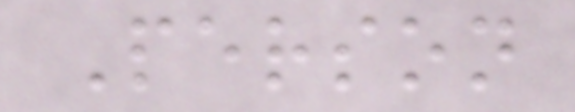Person
